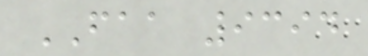FAA 9394
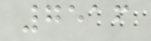7516
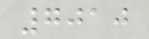7010
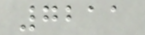7211
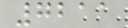7211
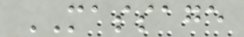MASSAGE
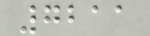7211
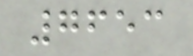7653
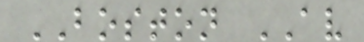BOSTON AV
